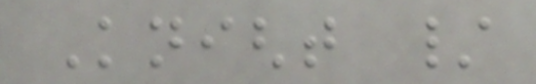Knight /
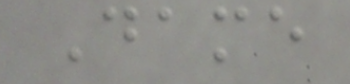Dame
